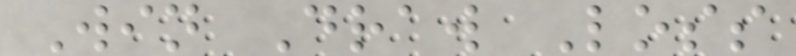Win Draw Loss
